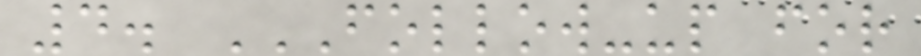4. FOLLOW-UP FOR
